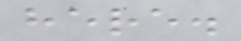here.
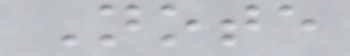Note
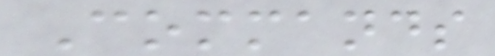Commands
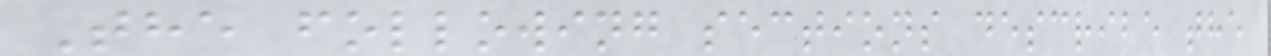The following sections describe the
